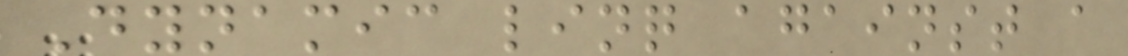Dynamic linq against a
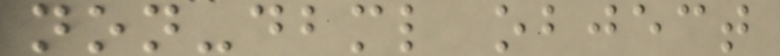non-dbml object
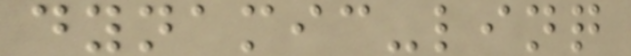dynamic-linq
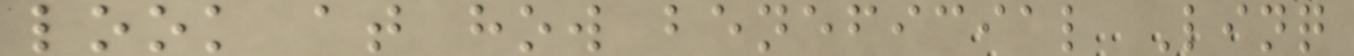look at how beneficial Linq
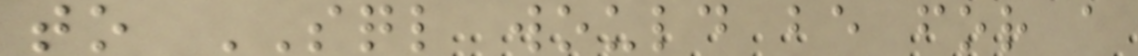to SQL would be for a
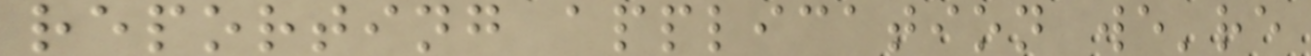reporting application we're
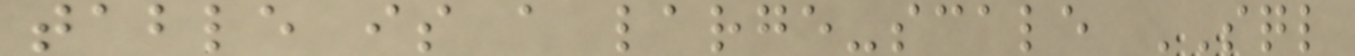table is a large-scale SQL
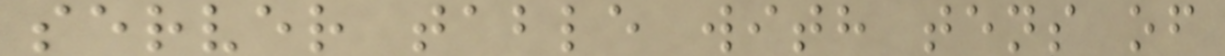server table with tens of
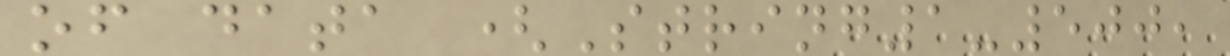of data (String1-500,
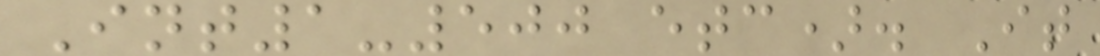Int1-500 etc). It
